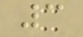3
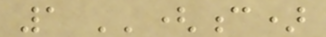1 ''(c)
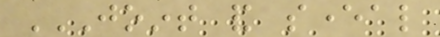JOINT AND SEVERAL
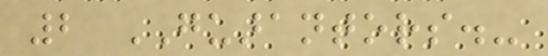2 GUARANTORS.-
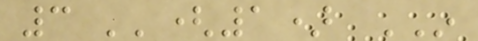3 ''(1) IN
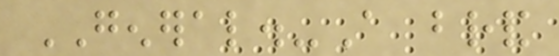GENERAL.-A brand
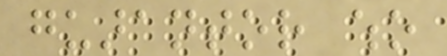guarantor who
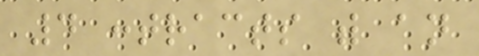4 contracts with an
